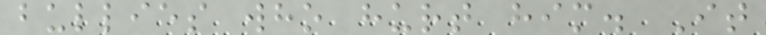bullies who hurt him. It
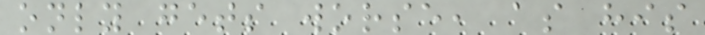only gets worse, as his
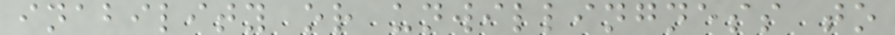inability or unwillingness to
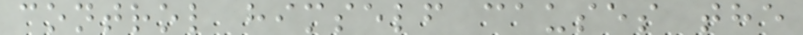control himself causes the
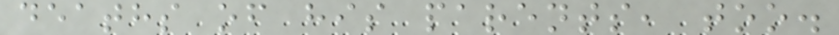deaths of his parents, too.
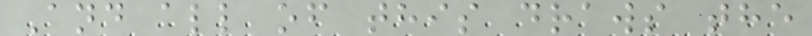And all of this draws the
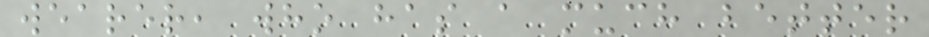wearer, who has a much better
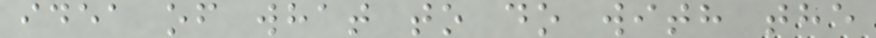idea of what to do with the
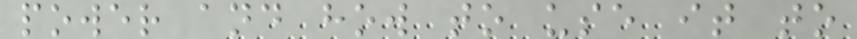power and how to use it to
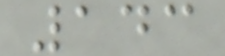143
